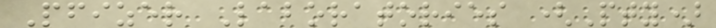Pfizer Laboratories (Pty)
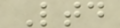Ltd
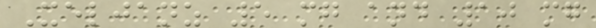Xeljanz 5 mg and 10 mg
